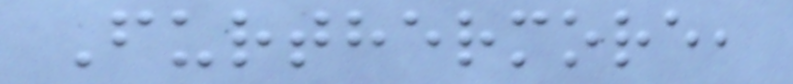Furthermore,
